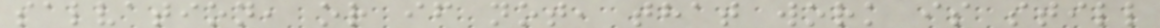salvation, or if not, that work is still
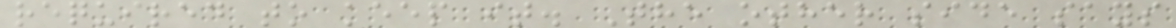required to keep it. The other side says
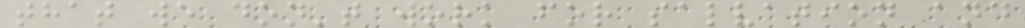that we don't work for salvation and
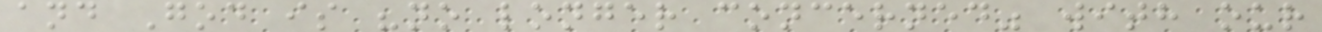and God is "no longer concerned" with our
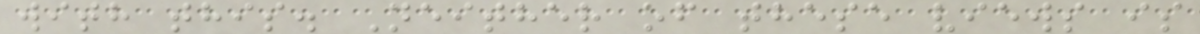with this. Neither of these views is
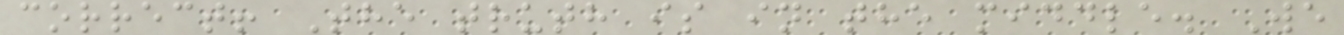correct! The truth is in the middle. We
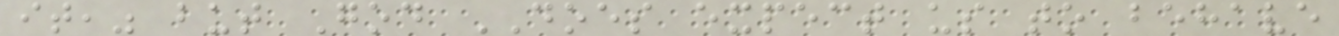it," but God DOES expect us to behave
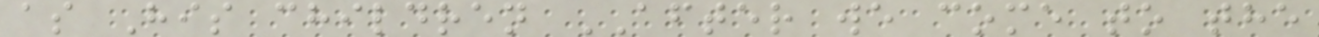as His children AFTER we come to the
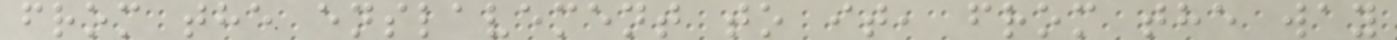from the enslavement to it, from the way
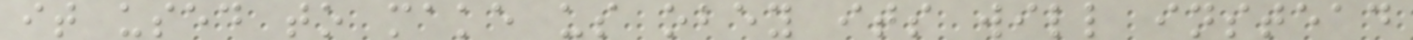it used to make us obey its will instead
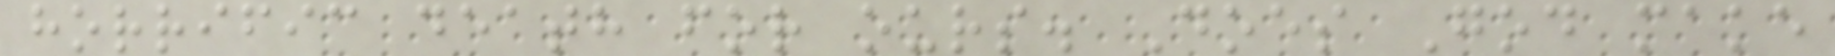horrific death for ours. Does God make
